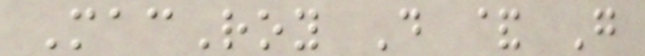MacRoy D & G
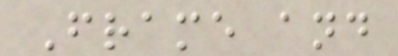Frame and
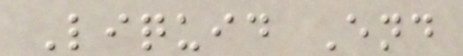Liquid End
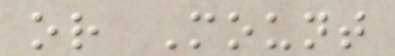or Mount
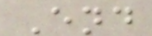End
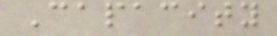Capacity
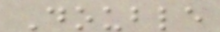Double
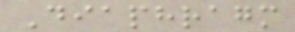Diaphragm
